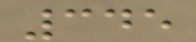345
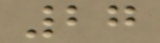27
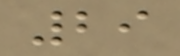29
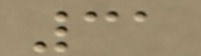31
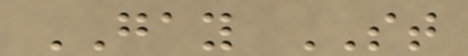GAY ST
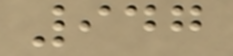947
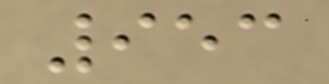953
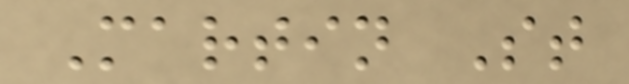Martin St
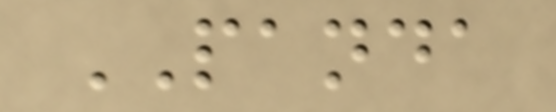PANDA
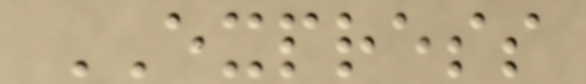EXPRESS
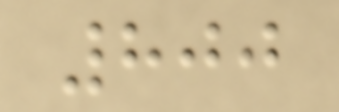800
